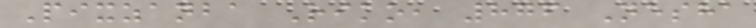Pixzanba Riko, 876 Nesha
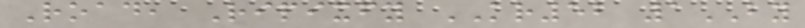Road, Ripixfy KR52 1BY
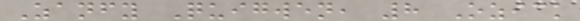Zanfy Quigwen, 8 Ozick
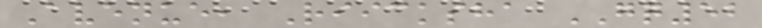Avenue, Riicksha GQ52
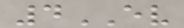4EV
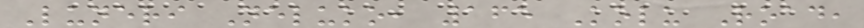Luneri Neluko, 165 Kolu Road,
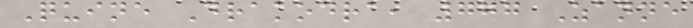Quine Drakodra, 777 Zanne
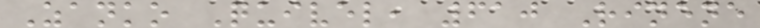Zanko Quivel, 610 Rinene
